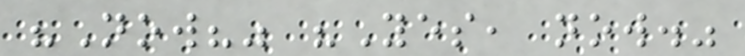"Now?" "Yes, now."
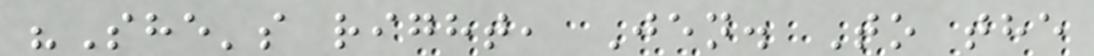"She's right, Jen. To the
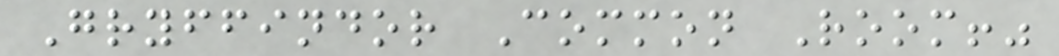Gryffindor Common Room!"
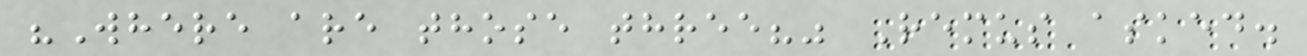"Where are those three?" Remus asked.
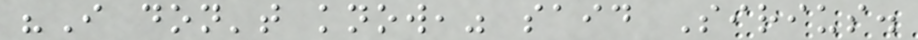"I don't know," said Sirius.
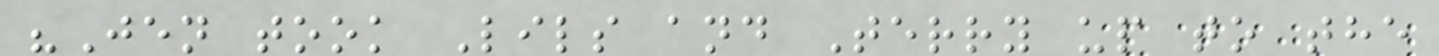"Jen took Lils and Terry up to the
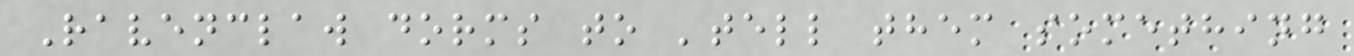Ravenclaw dorms to 'tell them something
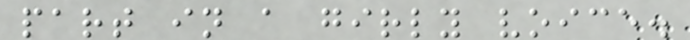part in a girly voice.
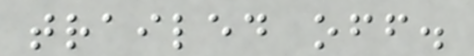trailed off.
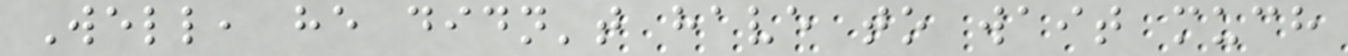Well, he didn't have to wait much
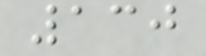130
